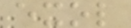exol
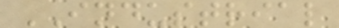INDUSTRIAL
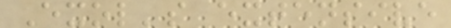Exol's extensive
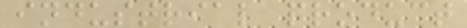industrial product
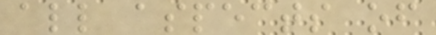all aspects of
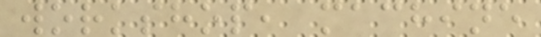workshop, machine
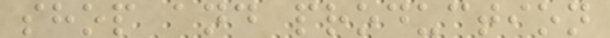shop and production
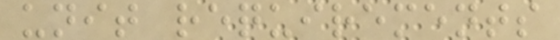unit requirements
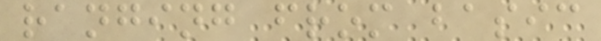ranging from basic
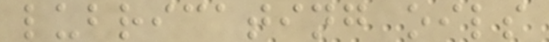lubricating oils
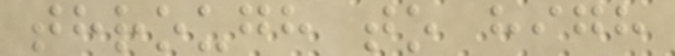through to high
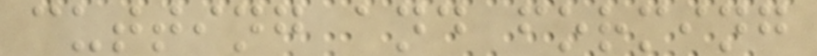cutting and forming
